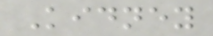Kidney
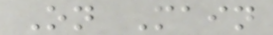On Main
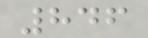846
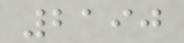2190
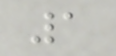1
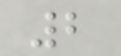2
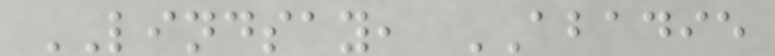LINDSAY, ABADIE
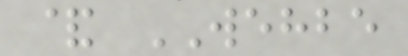& WEHBE
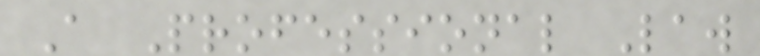A Professional Law
